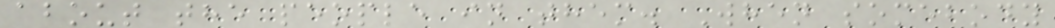about the people in them. When somebody
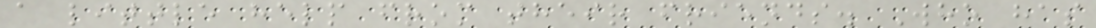a little help from their friends. Who has
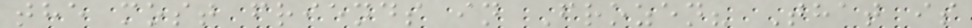the most friends in Frozen? That is
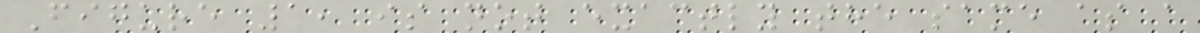Figure 1, is not exactly the same as a
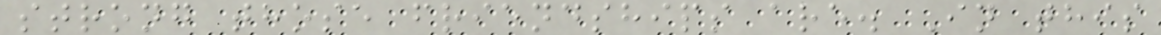strong those friendships are. In this
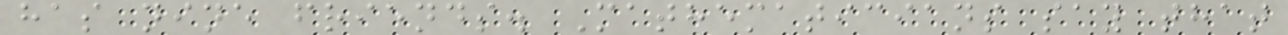has nine friends. Mathematicians say that
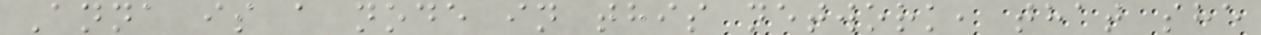Anna is a node in this network, that she
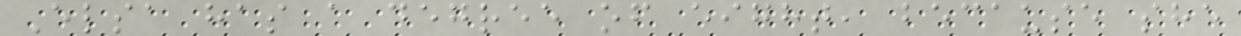Elsa has a degree of eight, because she
